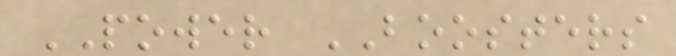POWER BOOSTERS
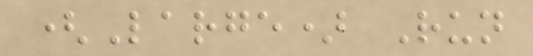(Large) Run
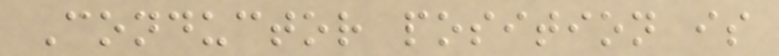Conductor position is
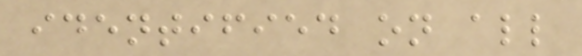identified on all
